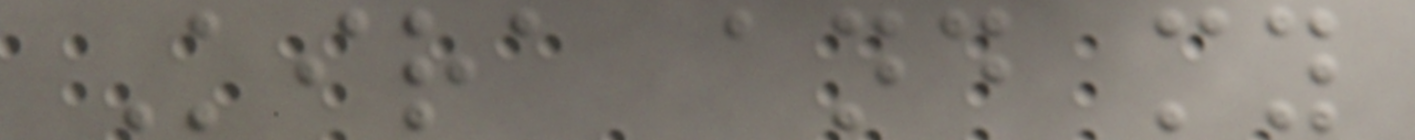Kira and my
